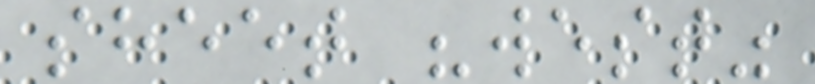sheet "west"
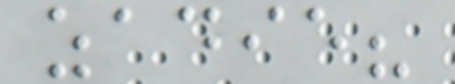zadie?
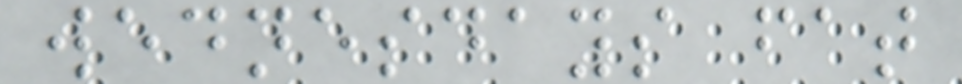wednesdays fat
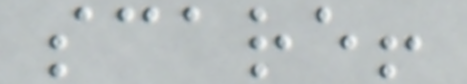scare!
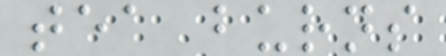tea burns
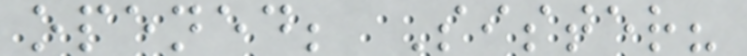opened; Sister?
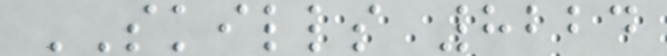SKILLS 8224
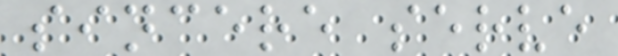sincere serve
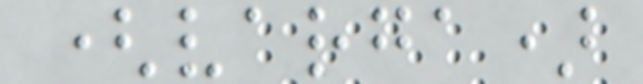(varga)
